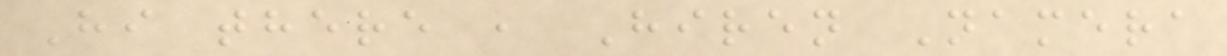Hi there , Hiren Namera
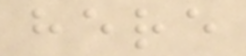here
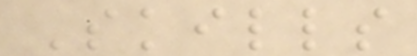Skills
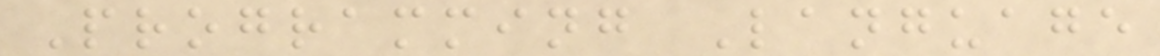Programming Language
